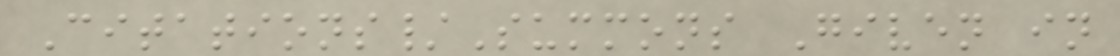Citations/Summons Given in
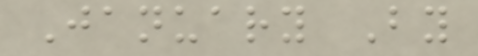January By
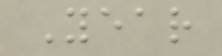Year
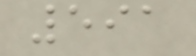591
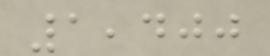1,400
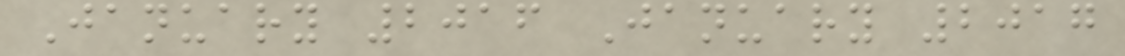January 2016 January 2017
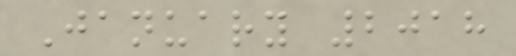January 2018
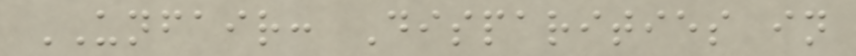UNFAIR: Disparities in
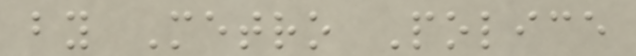by Metro Police
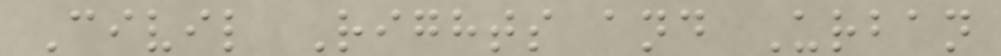Civil Rights and Urban
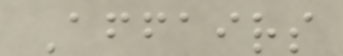Affairs
